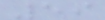59
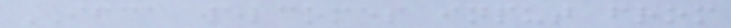IFCA welcomes input from
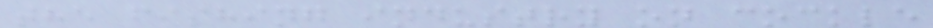the fishing industry on cockle
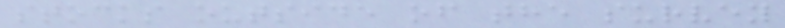stocks outside of the survey
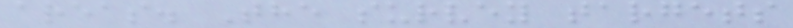areas. The survey targets
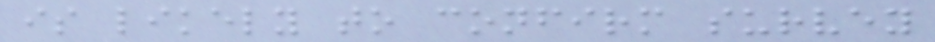is likely to confirm survey
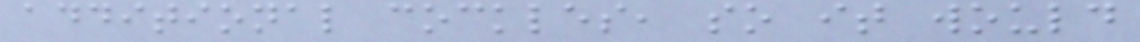additional cockles, so it would
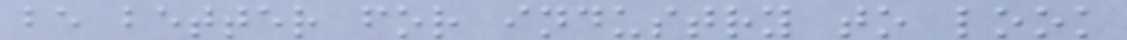be better for industry to look
